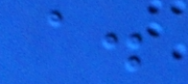a.
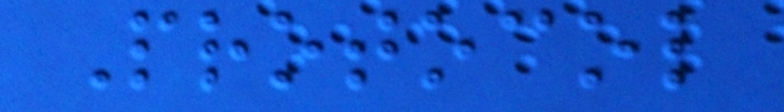Protocol
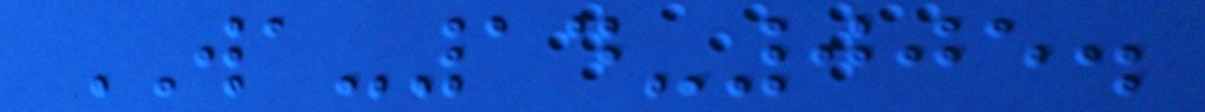WA-14-005.
